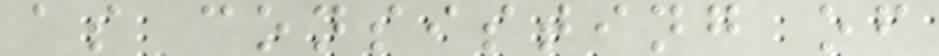as consisting of
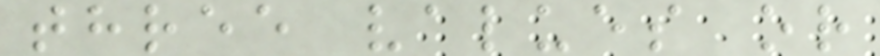three values or
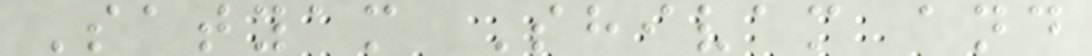Satyam Shivam and
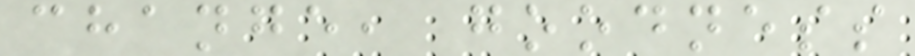change, goodness
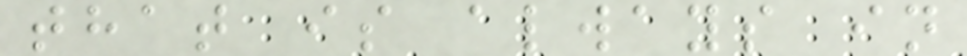that is always in
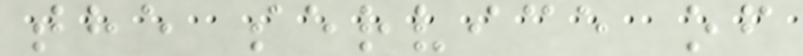the service of
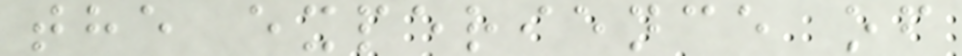the experience of
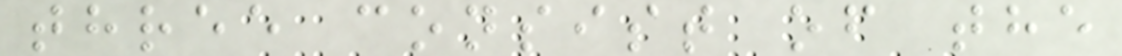three consist of the
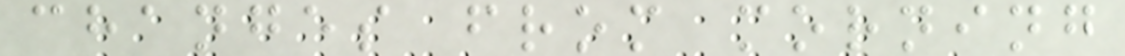changes from morning
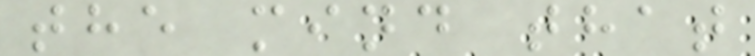the mind that
